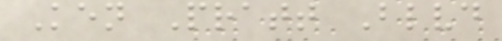Ken Pratt Blvd
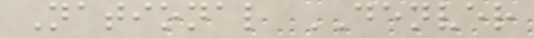National DENVER
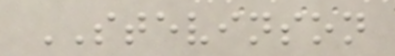STEVINSON
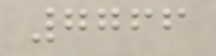7766
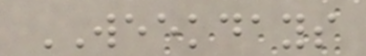WEEKDAYS
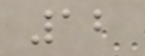12
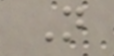N
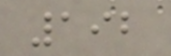192
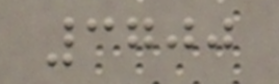3700
